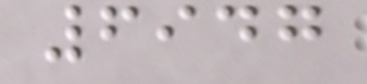6947
